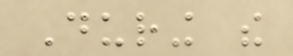During the
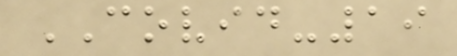COVID-19
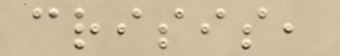crisis,
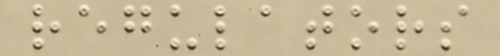regulators
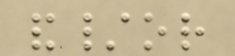and/or
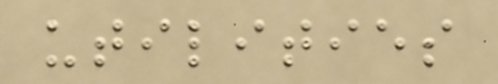utilities
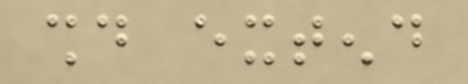should extend
